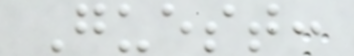Guest:
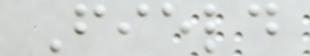Field
